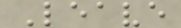Leave
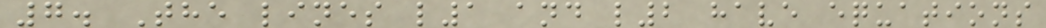7. The lines l1 and l2 have equations
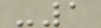-1
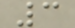3
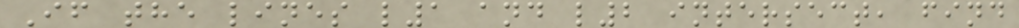If the lines l1 and l2 intersect, find
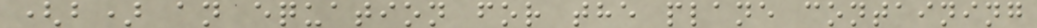(b) an equation for the plane containing
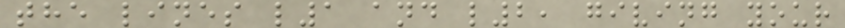the lines l1 and l2, giving your
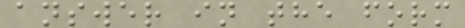answer in the form
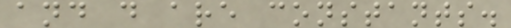and d are constants.
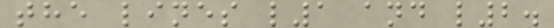the lines l1 and l2.
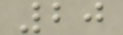20
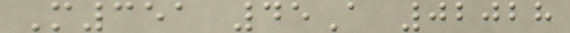M351 45A 02028
